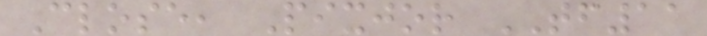Close, Pixjor TF11
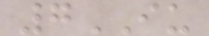7IU
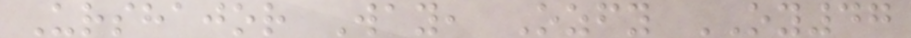Urshajor Way, Ozfy OY47
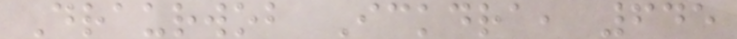Draurwob Ickdra, 645
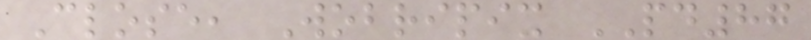Close, Wobripix PD87
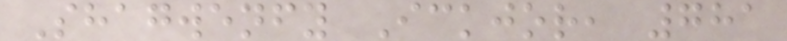Shagwenfy Ickjor, 781
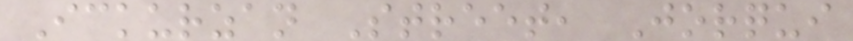Ickurzan Street, Jorqui
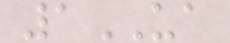1UA
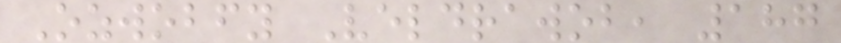Ozwobfy Veldrawob, 187
